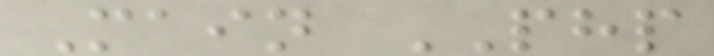Main PHP
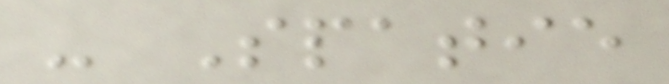- Spatie
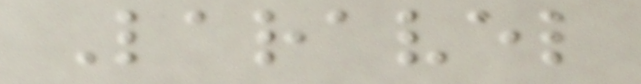Laravel
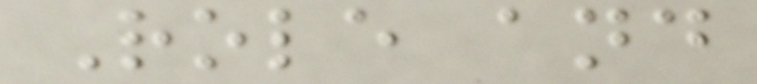Role and
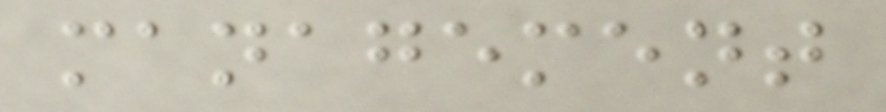management
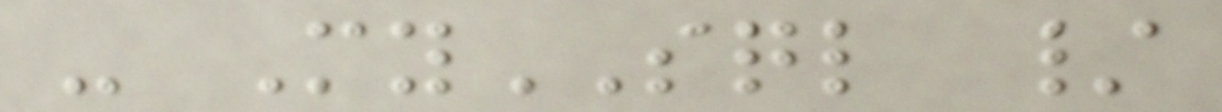- MySQL /
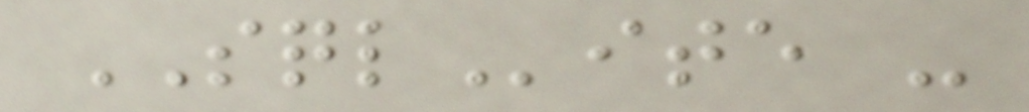SQLite -
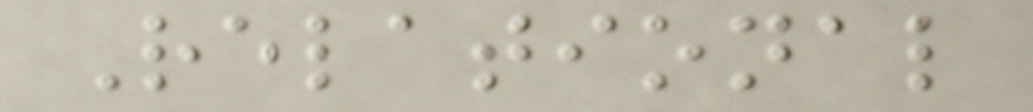Relational
